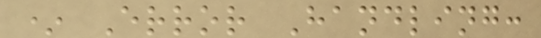* Error Handling:
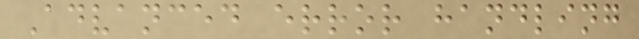Advanced error handling
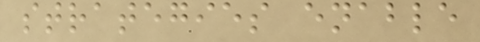strategies enable
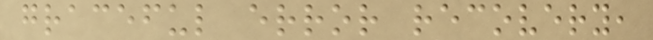graceful error recovery,
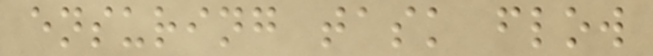ensuring task flow
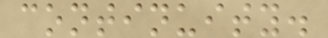continuity.
